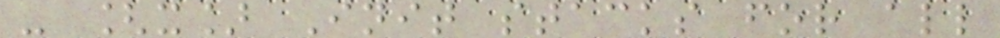- [x] Init stacks for all
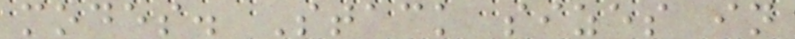modes. Stack sizes in
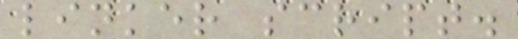linker script.
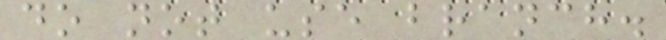do not use branch.
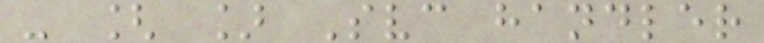- [ ] Svc handler
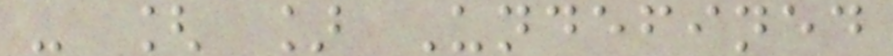- [ ] Undefined
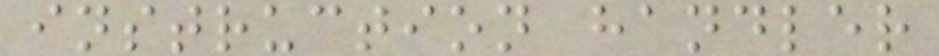instruction handler
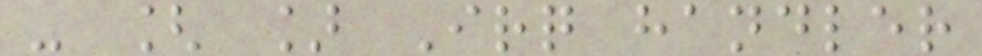- [ ] Irq handler
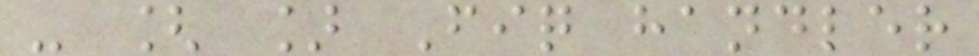- [ ] Fiq handler
